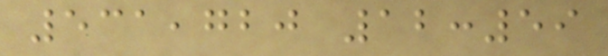531,720 12:59
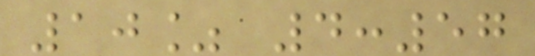10% 4:57
